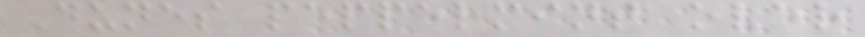Dunes peppermint over
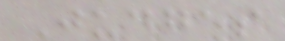Judges
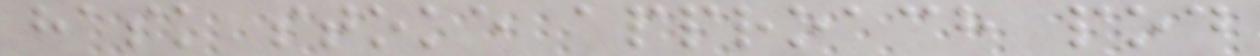hask stoke approach pod
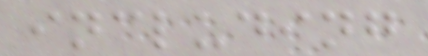including
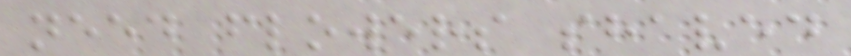need flowers shaved
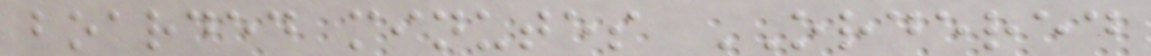boarded minutes ORDERED
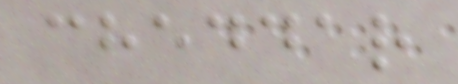cheddar
